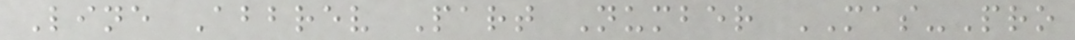Line Abbrev Part Number MAS-Pro
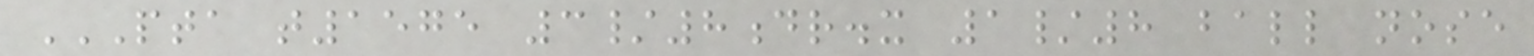PTA T1575 3/8DR.X 1/8 BALL NOSE
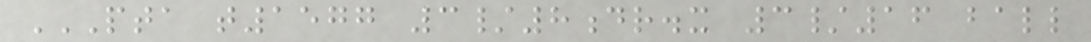PTA T1577 3/8DR.X 3/16 BALL
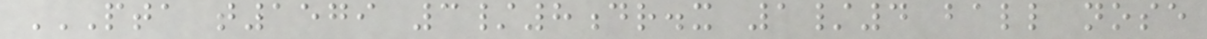PTA T1579 3/8DR.X 1/4 BALL NOSE
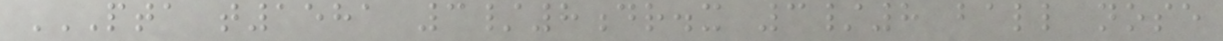PTA T1581 3/8DR.X 3/8 BALL NOSE
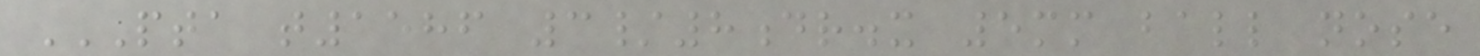PTA T1586 3/8DR.X 5MM BALL NOSE
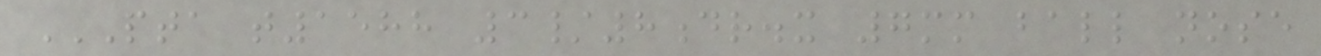PTA T1588 3/8DR.X 7MM BALL NOSE
